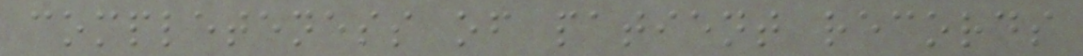completeness of patient records
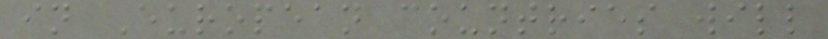in European countries will
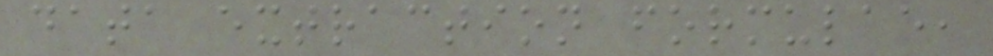data extraction formulae,
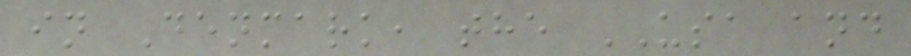in Denmark, the USA and
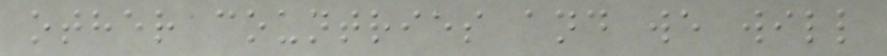other countries and we will
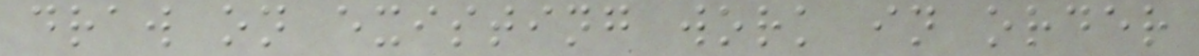draw on existing work in order
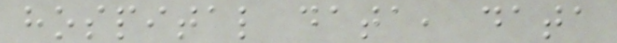hospital data, data
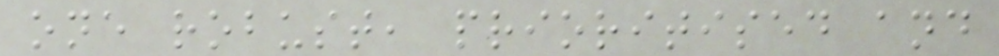one robust, prioritised and
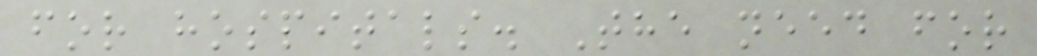for hospitals. The need for
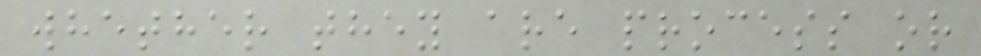whether they are process or
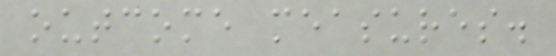outcome measures.
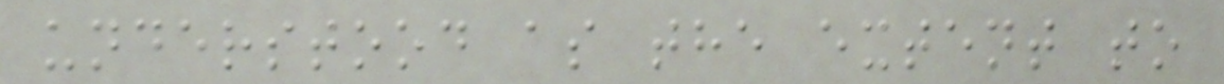understood as the extent to
